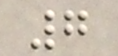7
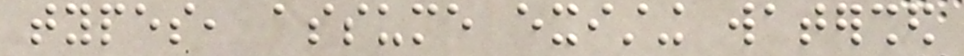types, assume existing watershed
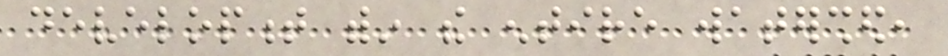development within the entire watershed,
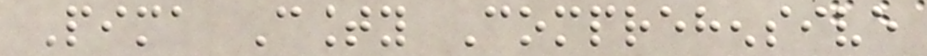Pima County Comprehensive
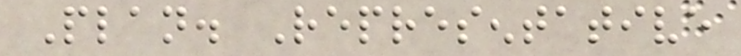Plan. Representative
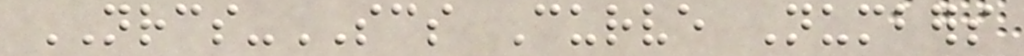NRCS-SCS Curve Numbers
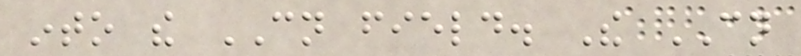into the CN field. The CN
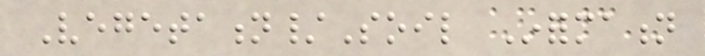Vegetation/Soil Information
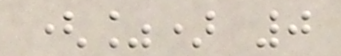(%) 0
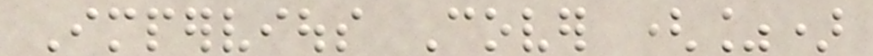Impervious Cover (%)
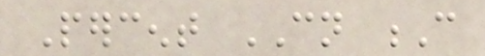Percent CN C
